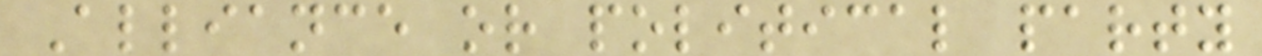Alliance or political party
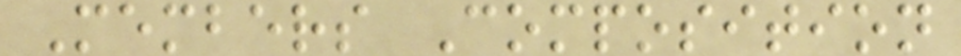Members Composition
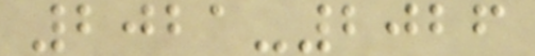2021-2026
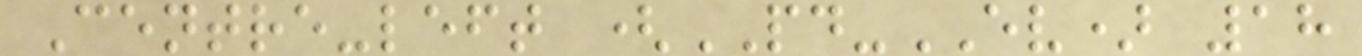Centre-left (PD-EV) 18
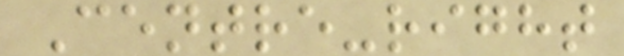Centre-right
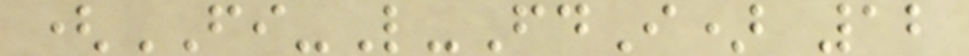(FI-L-FdI) 12
